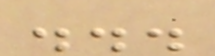...
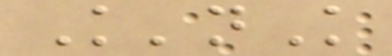K'nK
